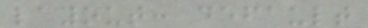layout: default
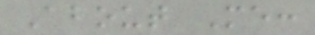About Me:
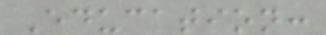Education:
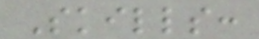Skills:
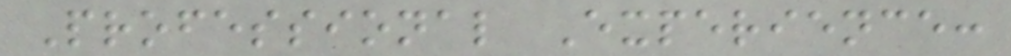Professional Experience:
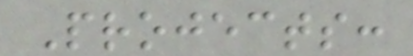Projects:
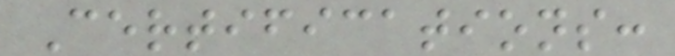Certifications:
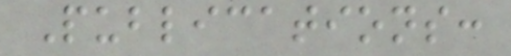Publications:
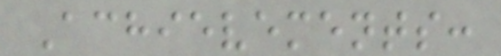Achievements:
